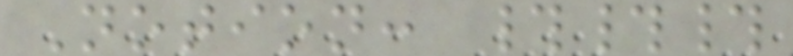Notion: ###
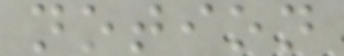notion
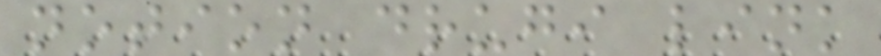notion drugi link
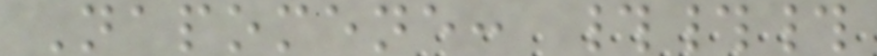Napomene: ###
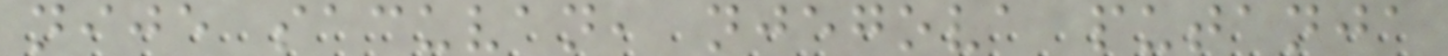nije sacuvan, njegova putanja
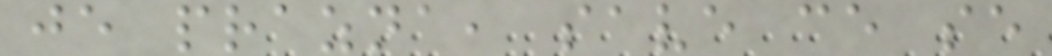je prazna, save ce se
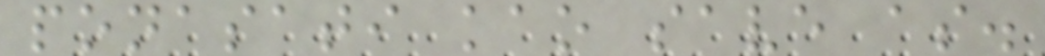ponasati kao save as.
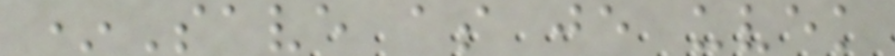*Save as je uvek
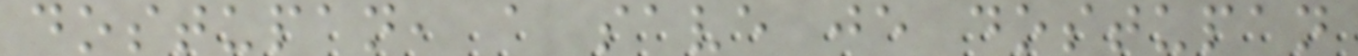dostupan, a save je dostupan
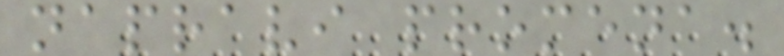napravi promena.
